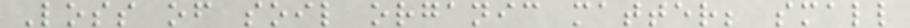Loss of soil organic matter; small
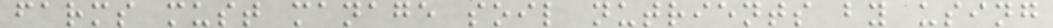farms must manage soil nutrients by using
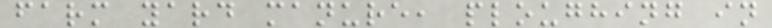farm yard manure, ploughing in
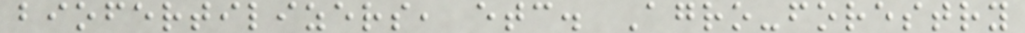biofertilizers, etc. Agro-forestry
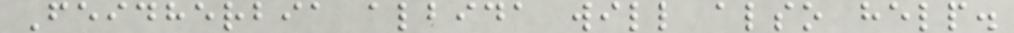Feidherbia albida will also help.
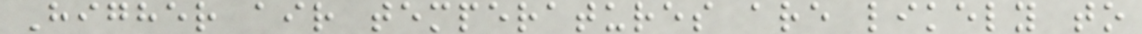Higher air temperatures are likely to
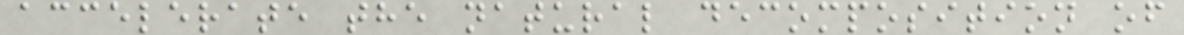accelerate the natural decomposition of
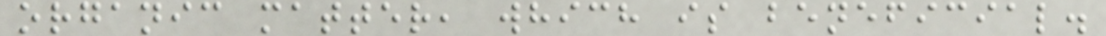organic matter, which is beneficial.
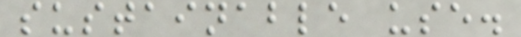sustainable use.
